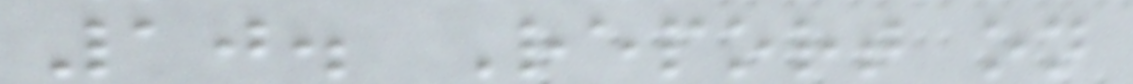10. Report on
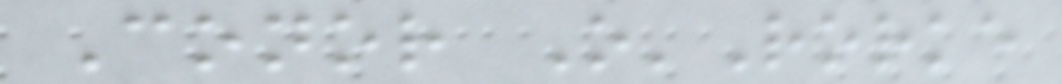Conor O'Rorke
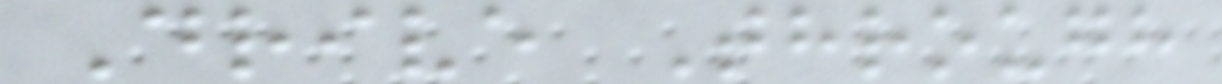Drive Through
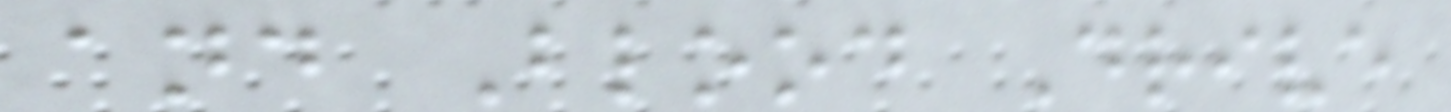and Blood Drive
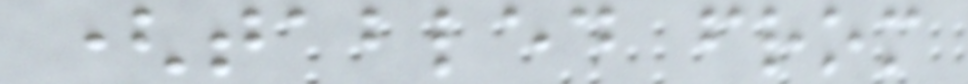(tabled from
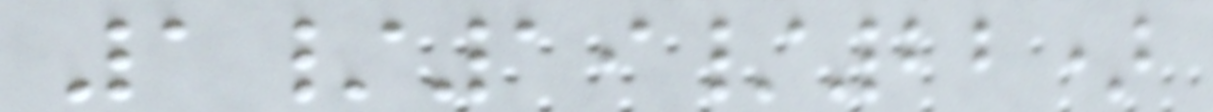1/19/22)
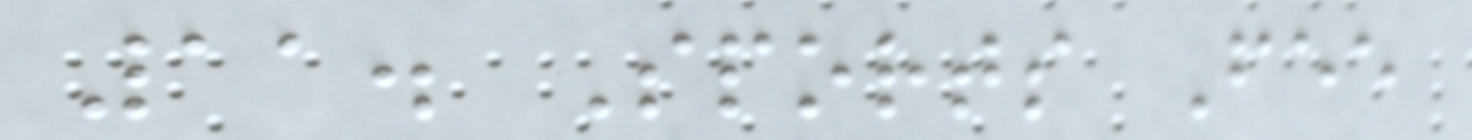11. Sports Fee
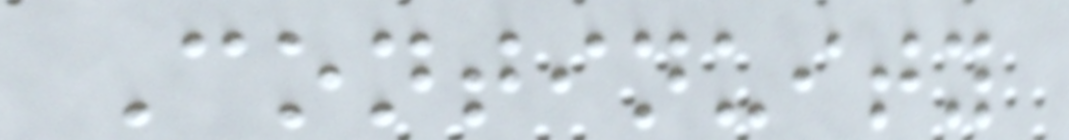Continuity
